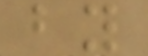by
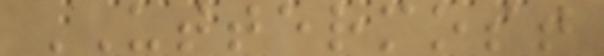UTTERMOST
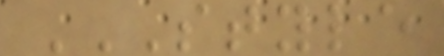STYLE
